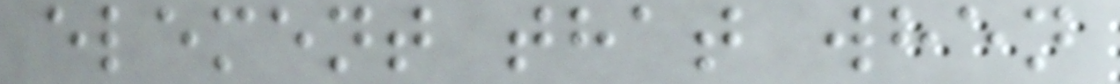element that when
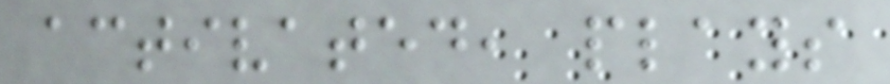activated, plays
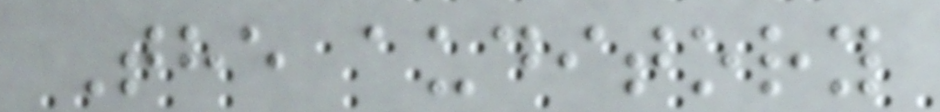The auditory
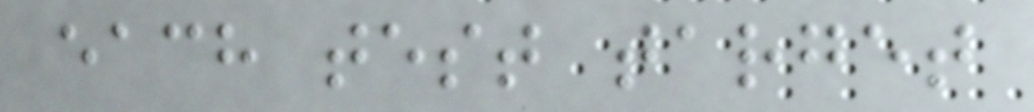each test target
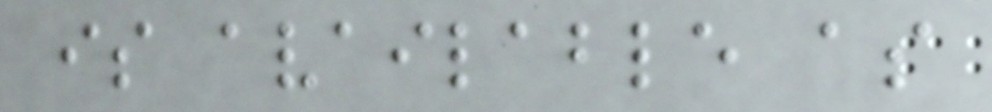is available as
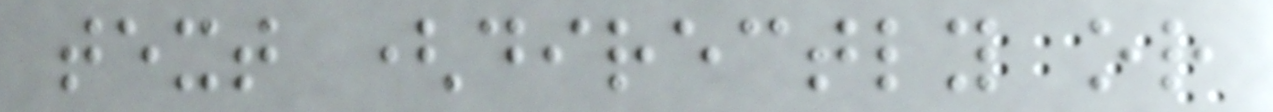text (directly or
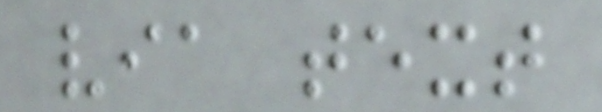via text
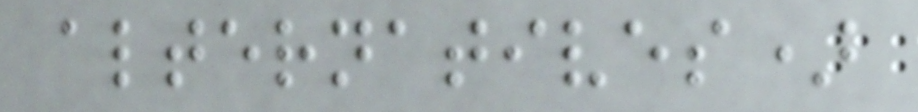alternatives)
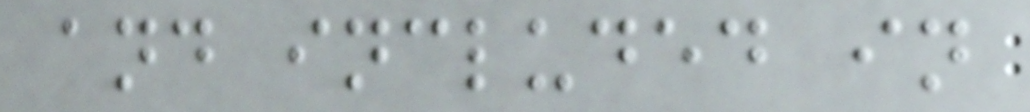and included in
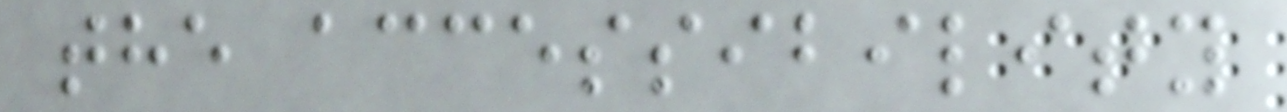the accessibility
